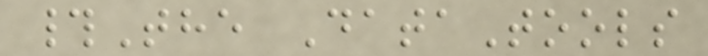#The DataTools
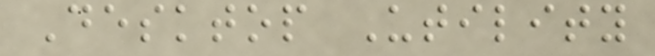Desktop Utility
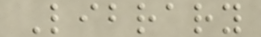Library
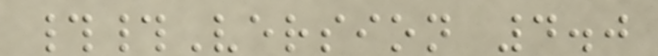##Version 4.0
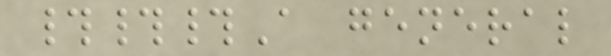###A general
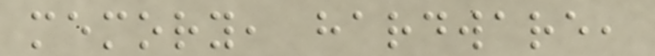memory, hardware,
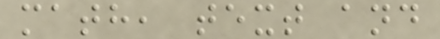math, text and
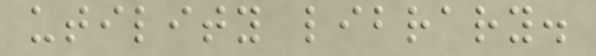utility library.
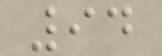94
